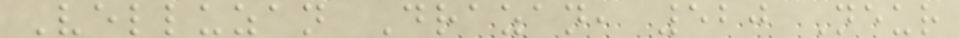Velluzan Drazan, 520 Neur
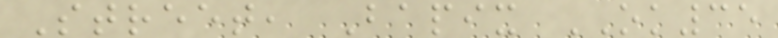Street, Bapix OK35
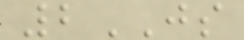2JS
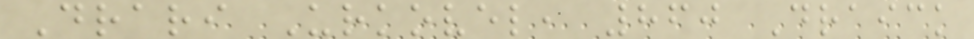Drari Urkovel, 860 Draick
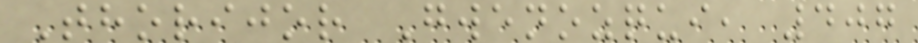Thorijor Gwenozqui, 407
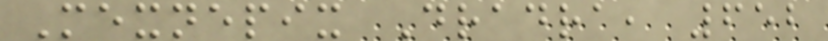Mexnepix Dradra, 652
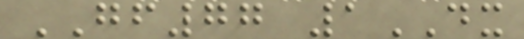GF77 1DX
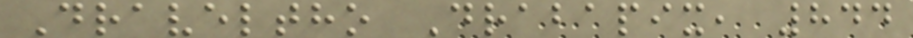Draveltho Drabapix, 844
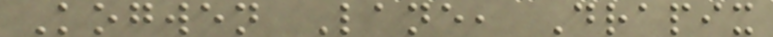Kogwen Lane, Drapix
